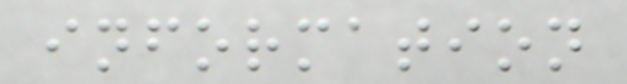information
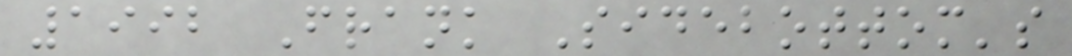1992 Frank Sidebottom's
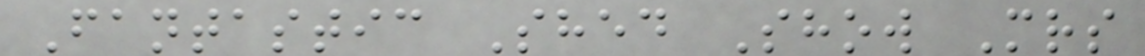Fantastic Shed Show Mrs
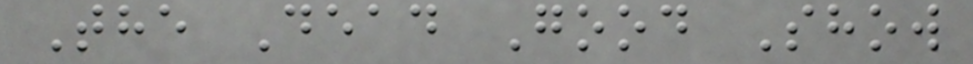The Dead Good Show
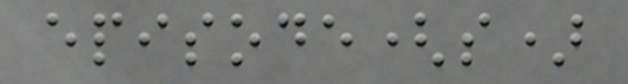episode(s)
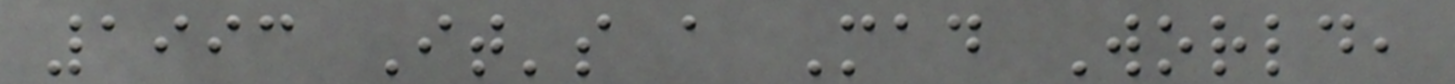1993 It's a Mad World,
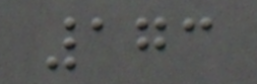173
